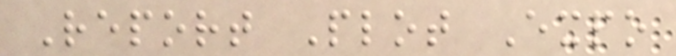Report Plot Expo
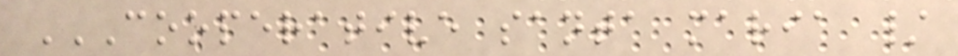COOPERATIVE SANTA MARIA /
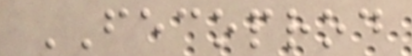FECOPROD
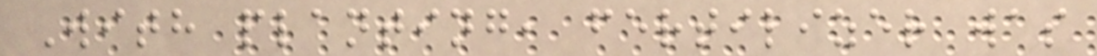With planting, fertilizer was
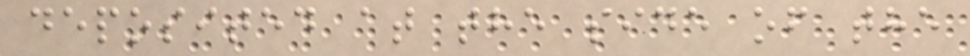deposited at the side of the
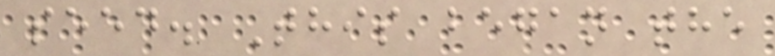seed. This began the
